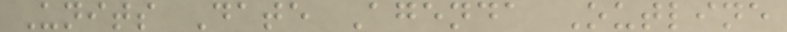Units Date Agenda Outline
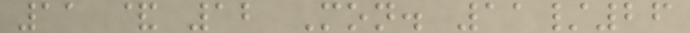11 & 12 Mon. 11/26
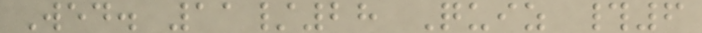Wed. 11/28 Quiz #6
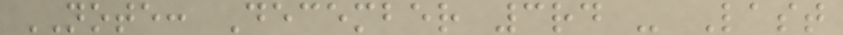NOTE: December 3rd - Last
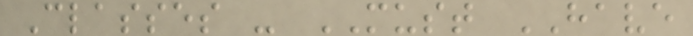Classes - MUST HAVE
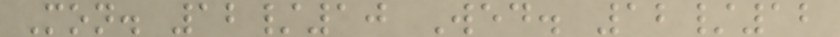Mon. 12/10 Wed. 12/12
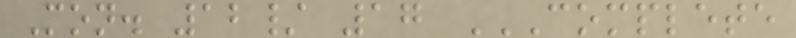Mon. 12/ 17 COMPLETE
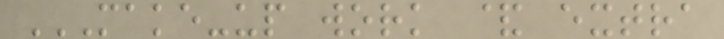MAKE-UP WORK & EXTRA
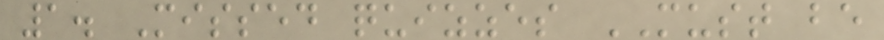1. Missed quizzes MUST be
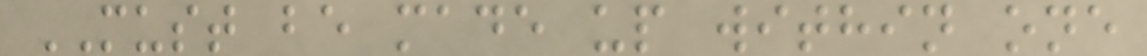MUST be made up within one
